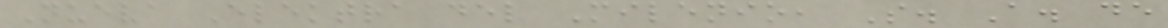Nueva Elektra del Milenio, S. A. de
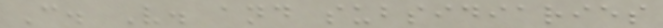C. V. and subsidiaries
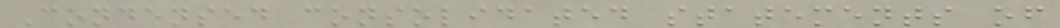Condensed consolidated statements of
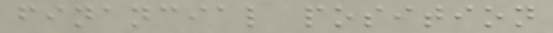financial position
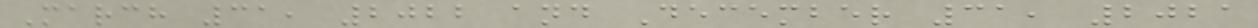March 31, 2022 and December 31, 2021
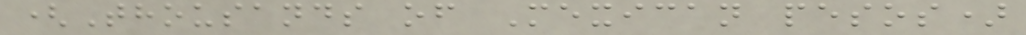(Thousands of Mexican pesos)
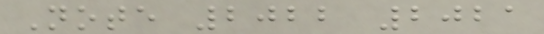Note 2022 2021
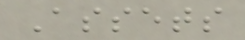Assets
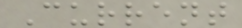Current
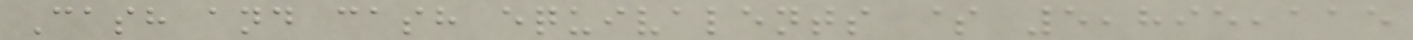Cash and cash equivalents $ 5,895,115
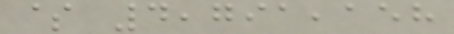$ 4,791,158
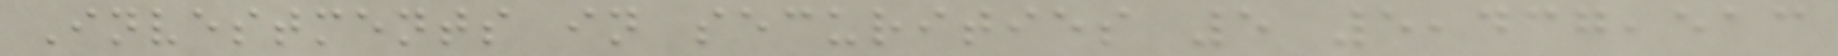Investments in securities 5 5,437,513
